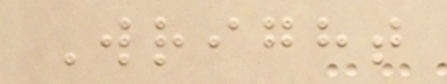Wright
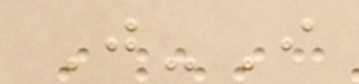J-I
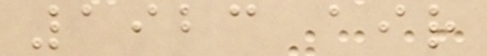1923 air
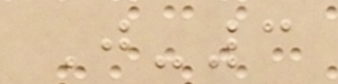J-3
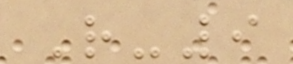R-9
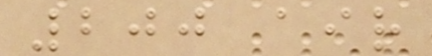200 air
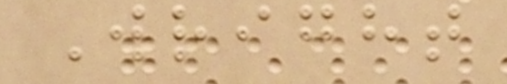Wright
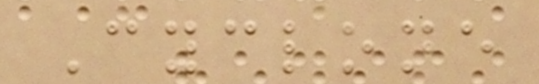Cyclone
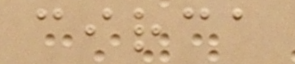circa
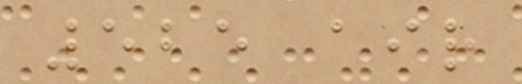525 air
